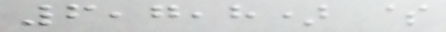6,7,8) $
